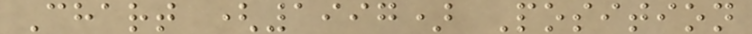Chart (1997) Position
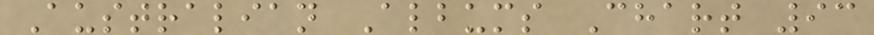Australian Albums Chart 93
